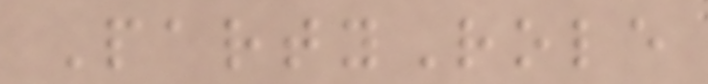PartyRole
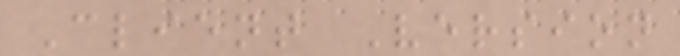Client Version
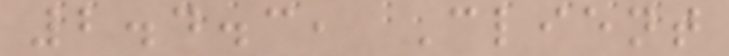2.4.3, Client
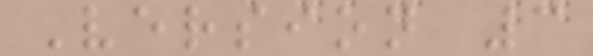Version 3
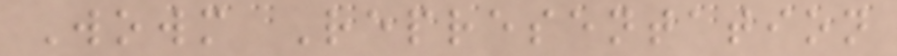Wowm Representation
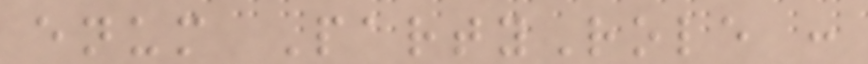enum PartyRole :
